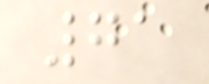71
